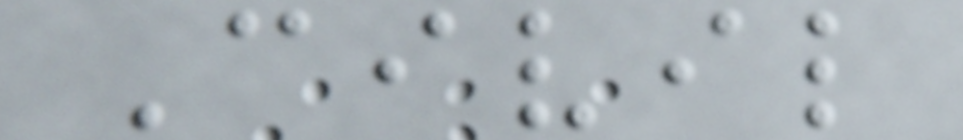Civil
